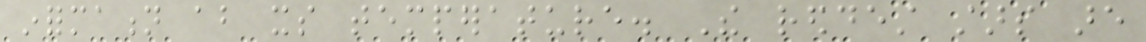information about its temperature. The reddest stars are
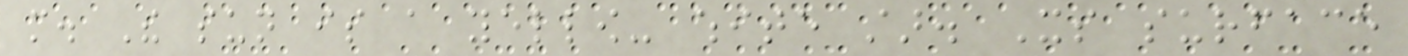more. The sun is a yellow- white star. Its surface
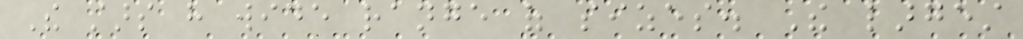The stars have wide range of sizes. The largest
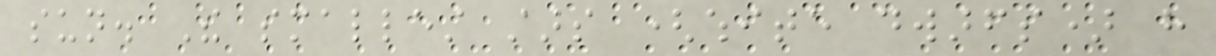sun. The smallest stars (white dwarfs) have
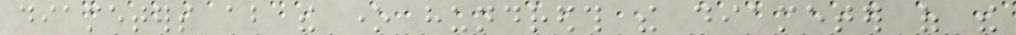diameters about the one hundredth the diameter of the
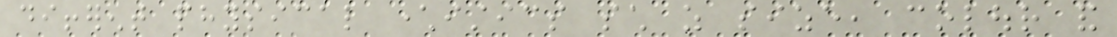different physical characteristics such as size, colour and
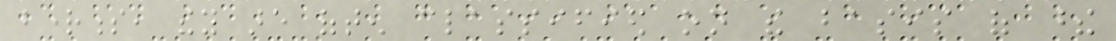brightness, they are often classified on the basis of these
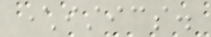characteristics.
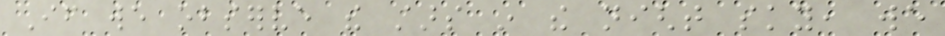If we observe the stars in the night sky, we
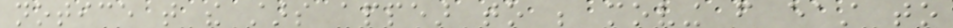notice that the stars appear to be moving from east to
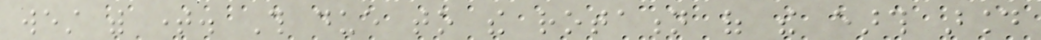west with time. This due to the rotation of the earth around
